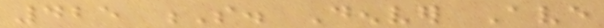425 S. Denver Ave
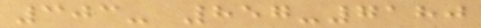303- 857-7180
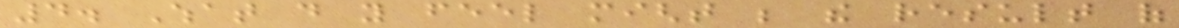4. What do you feel might be the result of
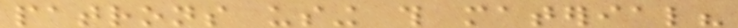patrons using this material?
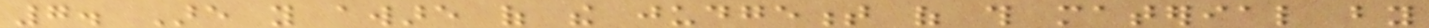7. Are you aware of the judgement of this material by
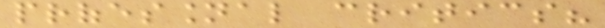professional critics?
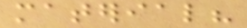material?
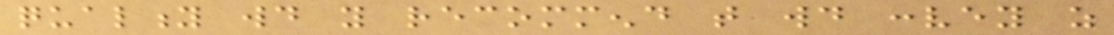quality would you recommend that would convey as
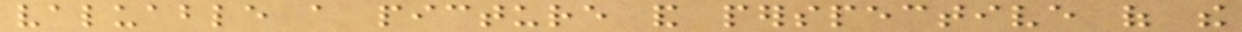valuable a picture and perspective of the
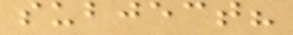subject?
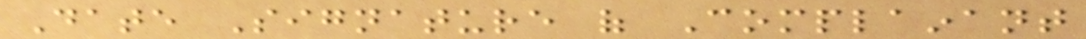Date Signature of Complainant
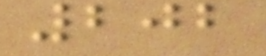202
